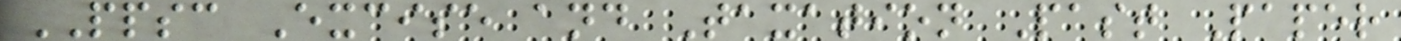PPSC Excise and Taxation Past Paper
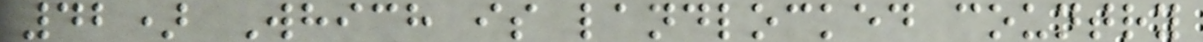42) Which is landlocked country
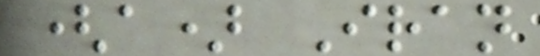(a) Iran
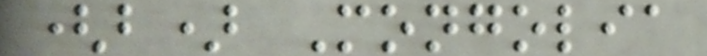(b) Mongolia
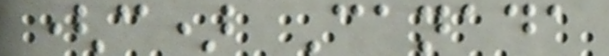(c) Canada
